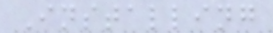Installing
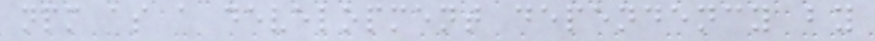npm as a development dependency by
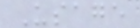Usage
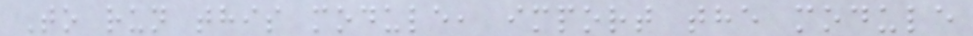To run this module, import the module
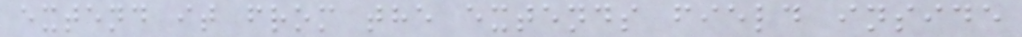extend it from the extends field inside
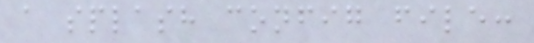a splash config file:
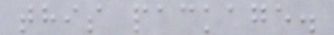this package.
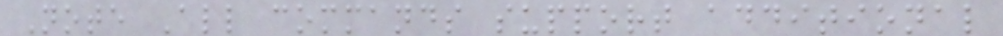Note All commands support additional
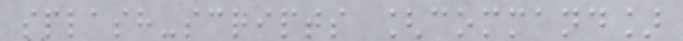splash-scripts [command]
